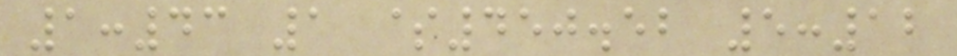1:43 1 $450.52 5:12
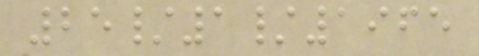25/1/1965
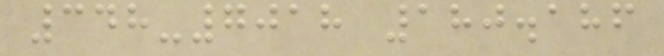348-7018 180.186
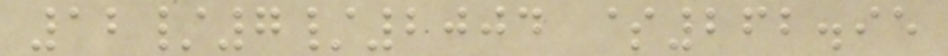12/7/2004 $262.95
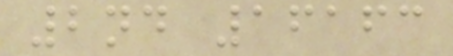2nd 16163
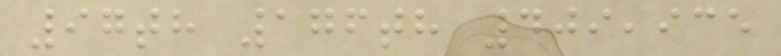97th 176th 409,935
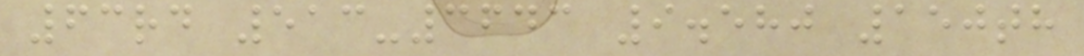63rd 513-3643 9.580 150th
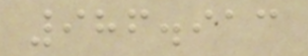986.913
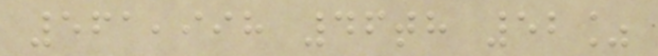561,998 46th 52%
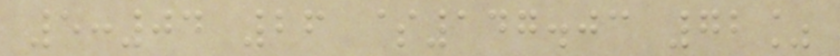5:04 26 $147.03 72%
